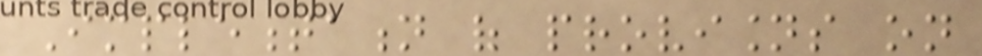Implementation of provisions on
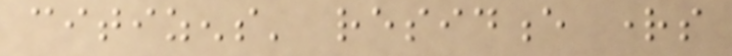citizens' residence rights
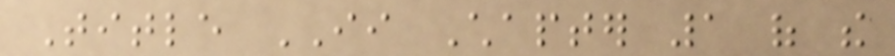Title II Chapter 1 of the
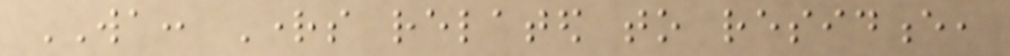WA: Rights related to residence,
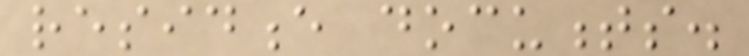residence documents.
